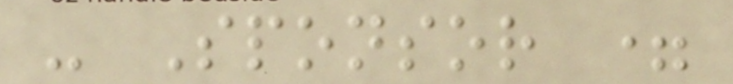- Sponsor =
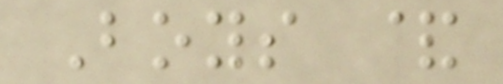Boys &
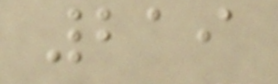219
